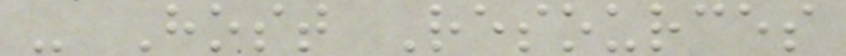- Host Resources
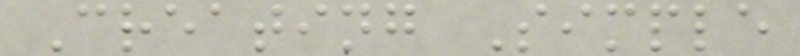Creating Simple
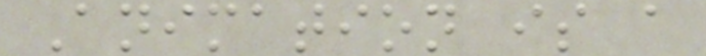Animation is a
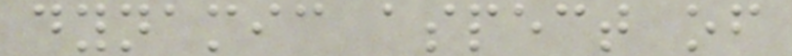dynamic aspect of
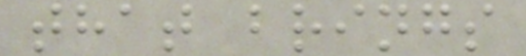that brings
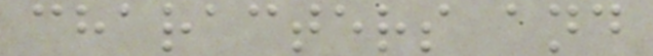characters and
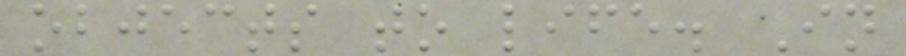objects to life. In
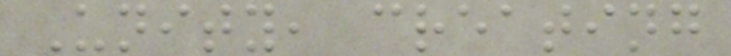Unity, creating
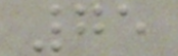75
